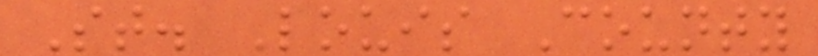St. Louis County
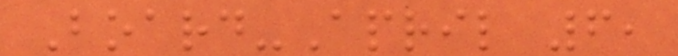Board-April 6,
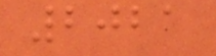2021
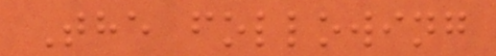The following
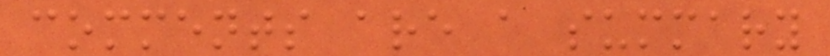comments are a summary
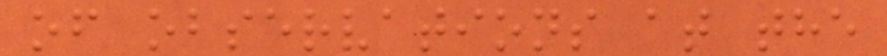of observations at the
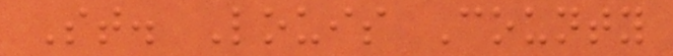St. Louis County
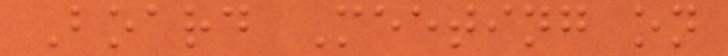Board Meeting on
